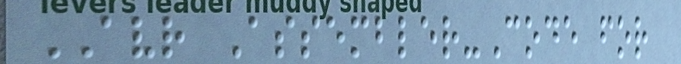AVR Assembler-Code for
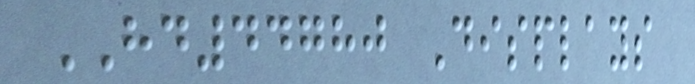HD44780 Displays
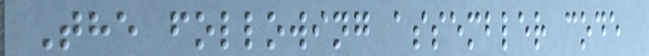The following assembler code
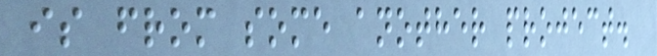is from some another project.
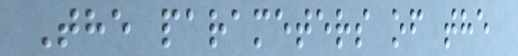The parameters of the
